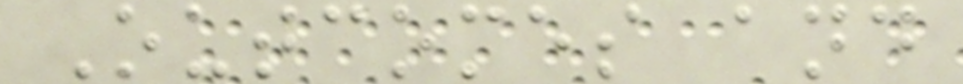Outcomes and
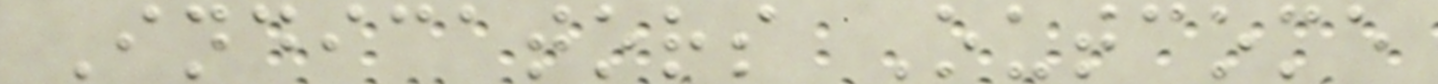Indicators Outcome
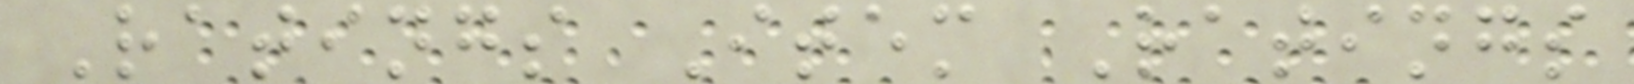Ratings Item Ratings
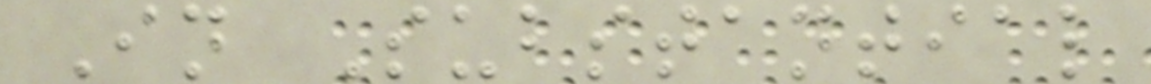In Substantial
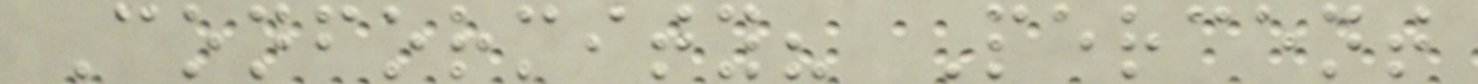Conformity? Percent
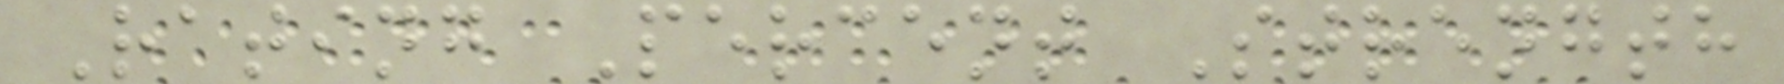Rating Percent Strength
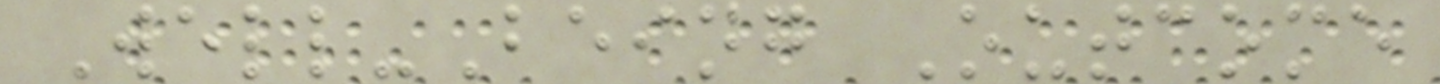Well-Being Outcome
